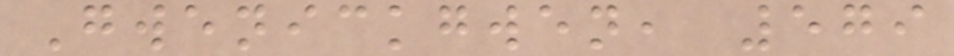Gwenickgwen, 579
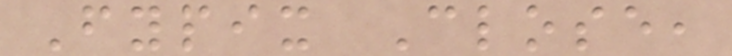Fypix Close,
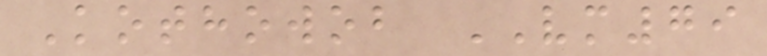Kothowob VM79
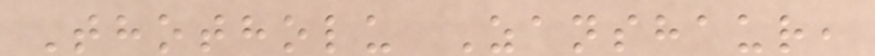Thotholu Zanshaur,
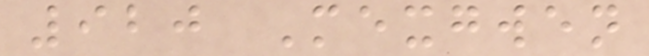920 Mexgwen
